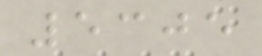5305
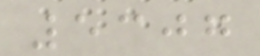5307
